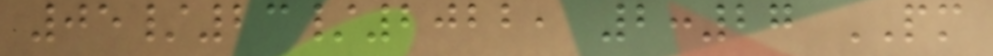05/23/2022, 2:27 PM
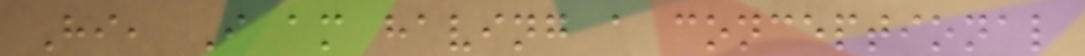Hi, I am having a conceptional
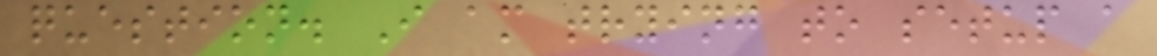question. I am trying to setup a
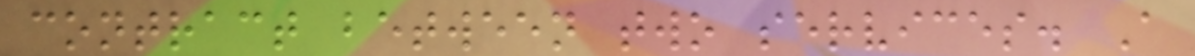contract between two services. A
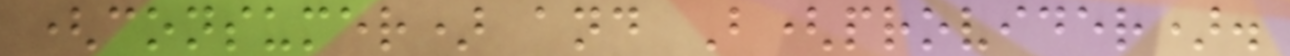(consumer) and B(provider).
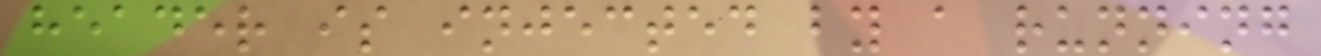header is injected by a running
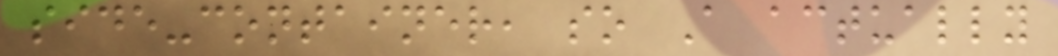side-container, so A actually
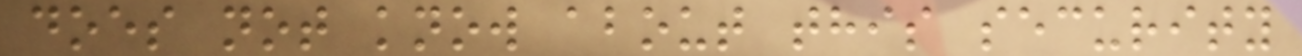does not know about this security
